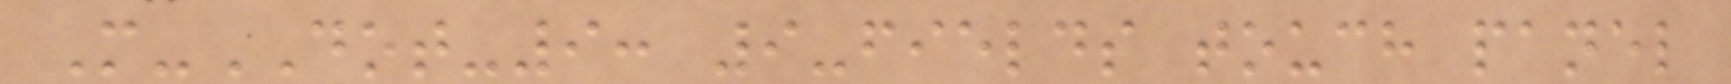M-DOT-9: 9-fields touch panel
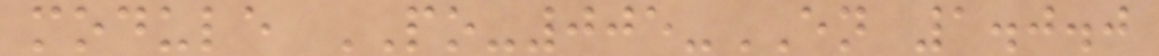module PO-005-EN 1.0.0
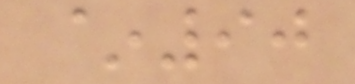~90
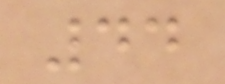44
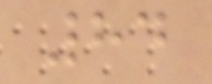84
